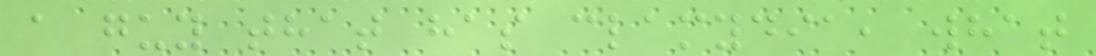a guy that has clamydia, what
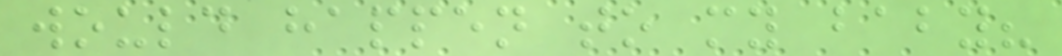would happen to my baby?
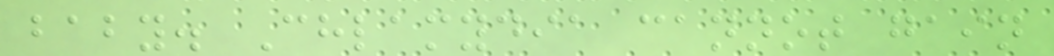baby. Chlamydia cannot gain
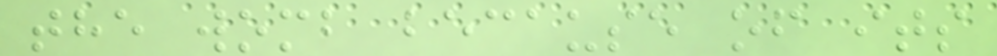the womb because of its
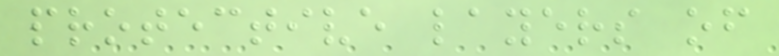protective layers of
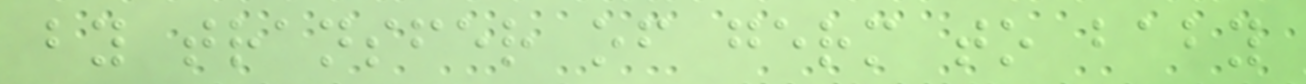by transfer of germ to baby
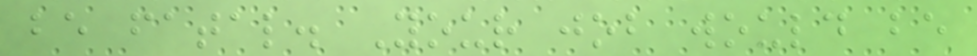be fatal. Your job would be
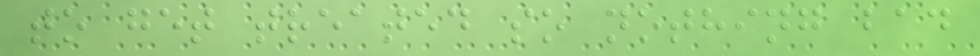to get treated so nothing bad
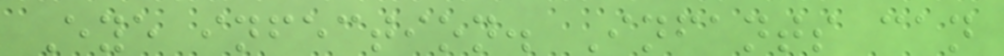Eye infection. Infants can
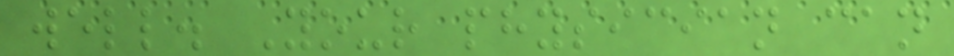well. Your physician can
